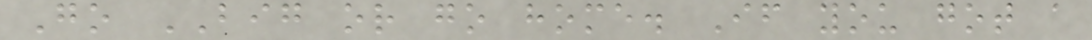Go BIG or go home. If you got a
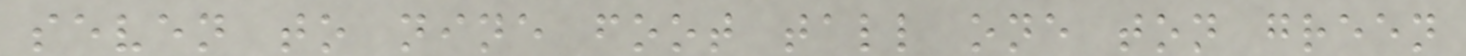seven to nine foot tall one ton green
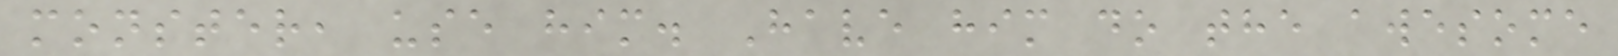monster, use him. Have him do the awesome
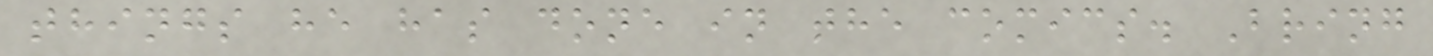things he has done in the comics. Bring
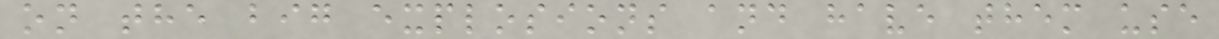on the big explosions and have them use
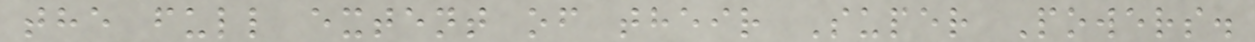the full extent of their Super Powers.
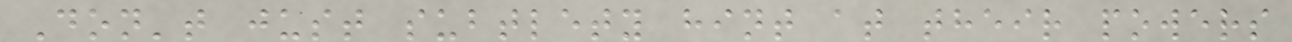Don't just subtlety hint at their powers
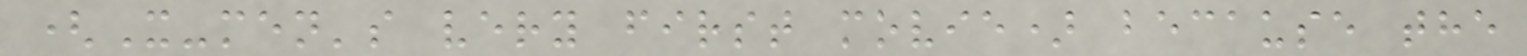(X-men's very first movie) because the
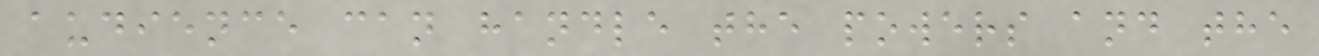audience can handle the powers and the
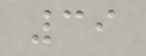39
